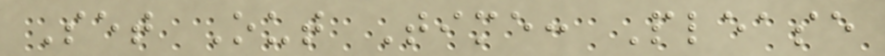Set Out Time: Please
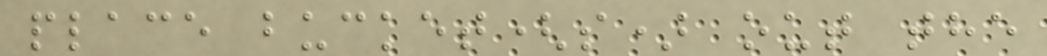place bucket(s) out the
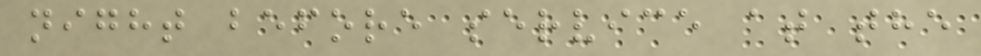night before service at the
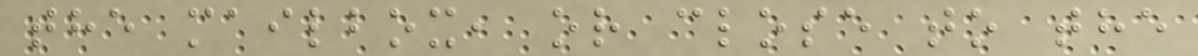the mailbox, or close to the
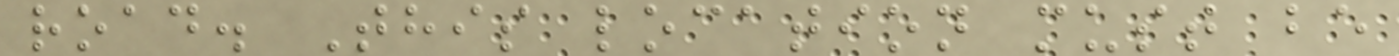road. This location must be
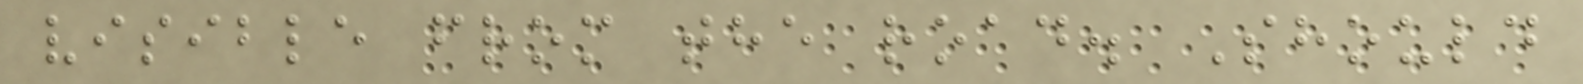visible from the road. Should
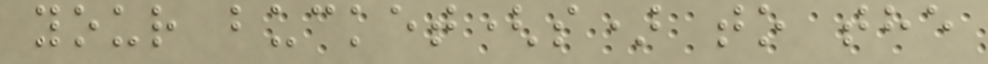your bucket(s) to the
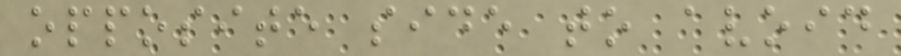opposite side to avoid
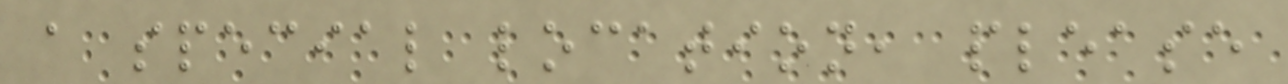a special location, please
